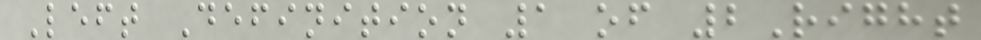Left Definition 1 of 2Right
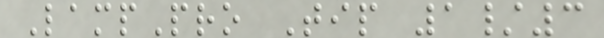LampPro Tip 1/3
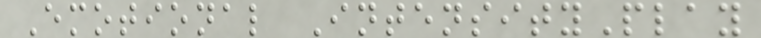Emotional IntensityPlay
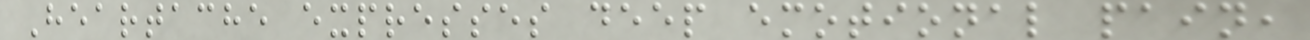Heartache expresses deep emotional pain,
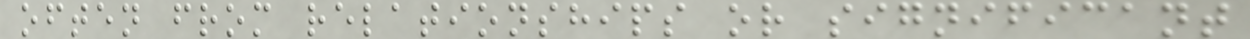often from relationships or significant
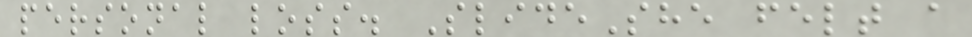personal loss. SlideShe felt a
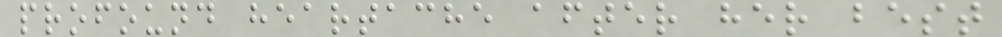profound heartache after her best
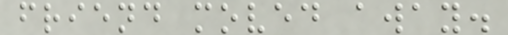friend moved away.
